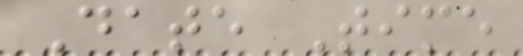Date Time
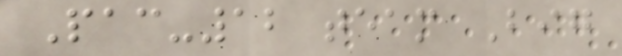Pac-12 team Big
